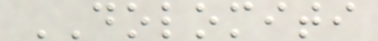DOLOMITI
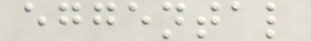eggental
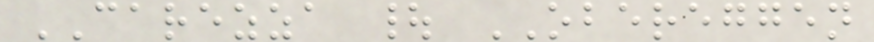CAREZZA | OBEREGGEN
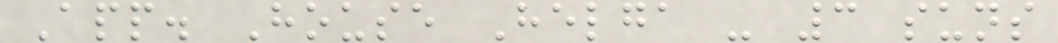App. House Helga - 3 suns
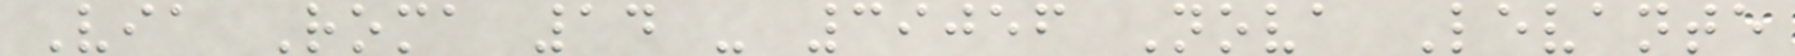Via Roma 14 - 39056 Nova Levante
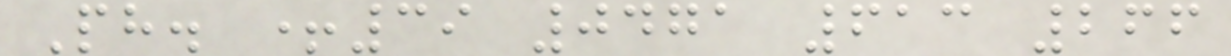Ph. +39 0471 613 266
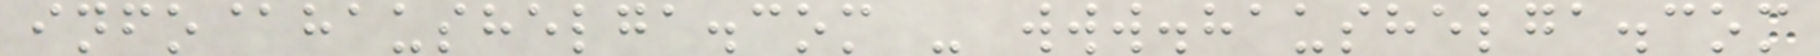info@haushelga.com - www.haushelga.com
